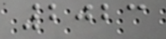2023
